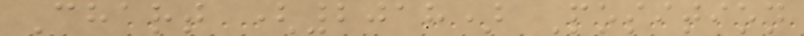Chart (2018) Position
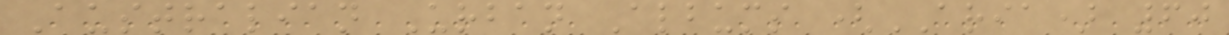Australian Urban Albums (ARIA) 60
